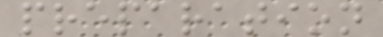preparation
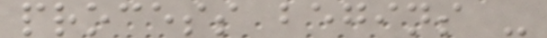process begins -
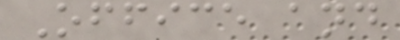Office and
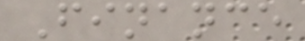Finance
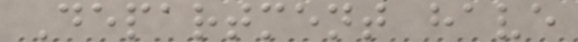Department have
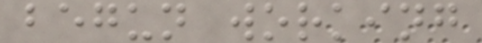begun working
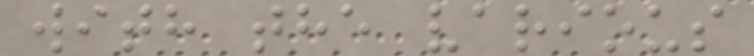with the various
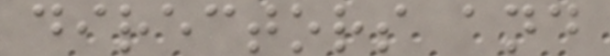directors and
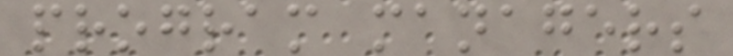program managers
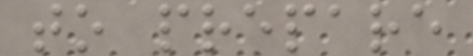to prepare
